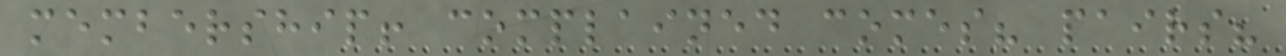membership! complained comes? pairs?
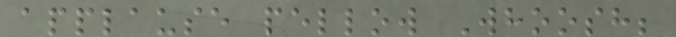applause pellow Whoosh;
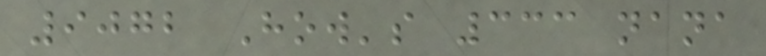9072 How's 333 nana
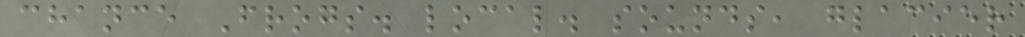chance Frogs. local. sounds, glacier
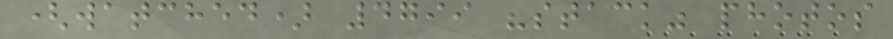(watched) 4799 "stack" photos
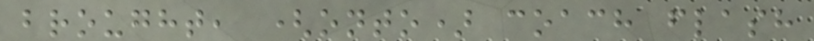brought, (onto) coach flash
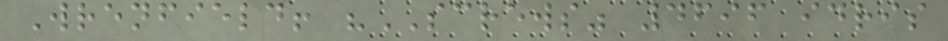Wrenfield! "SCREWS" 4696 idris
